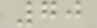70
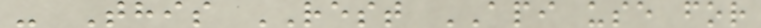- This REST API use for
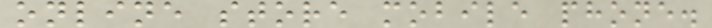online store mobile phone.
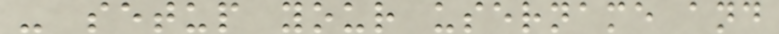- setup your username and
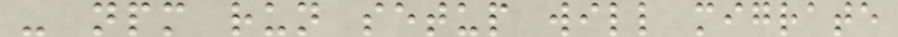- npm run setup will migrate
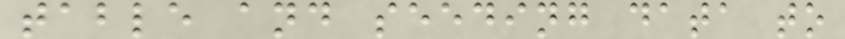table and seeding data to
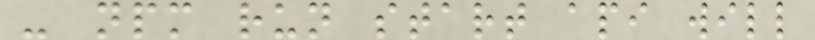- npm run start api will
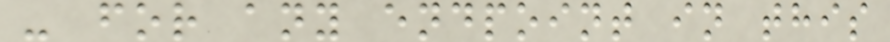- for any endpoint in this
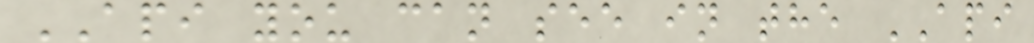API you can see in the API
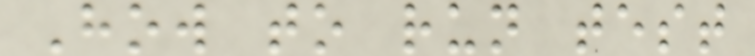How to run test
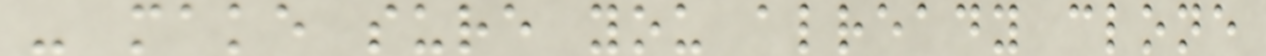- make sure you already clone
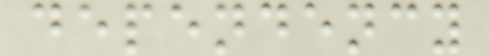dependency
